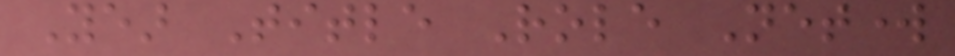Year Title Role Network
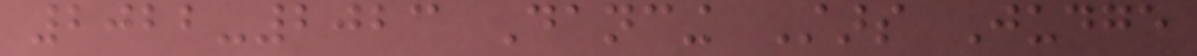2022-2023 Dancing Stars Judge
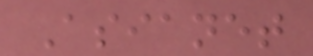Asianet
